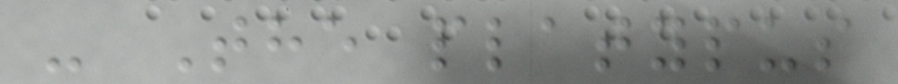- The platypus
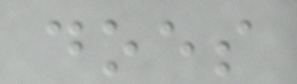does
